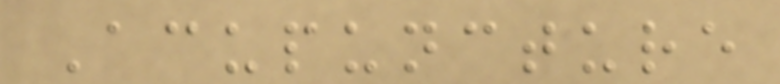Acupuncture
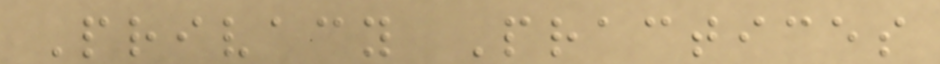Privacy Practices
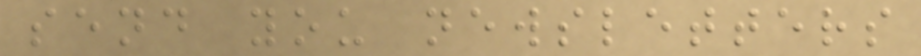send you newsletters
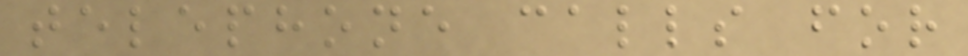telephone calls for
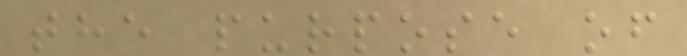the purpose of
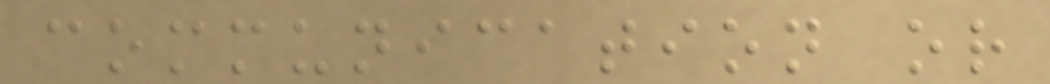communication or
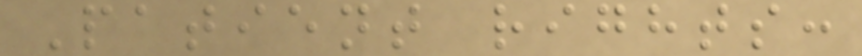Patient rights:
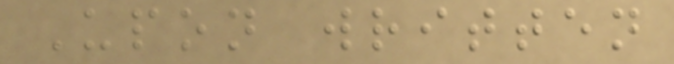Upon written
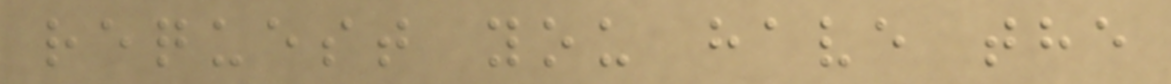request you have the
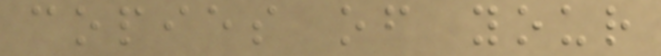copies of your
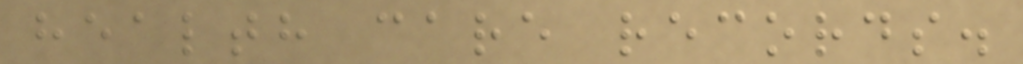health care records.
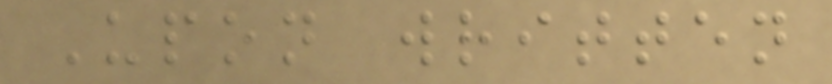Upon written
